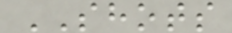SHOTS
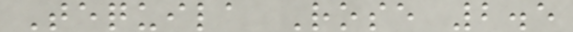Tequila Rose 2.5
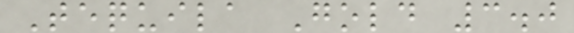Tequila Gold 3.0
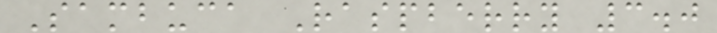Sambuca Raspberry 3.0
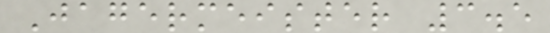Jagermeister 3.5
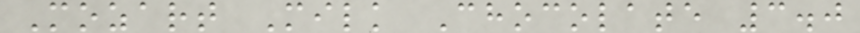Mozart Milk Chocolate 3.0
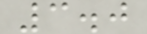3.0
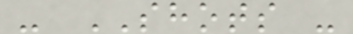- SHOTS -
